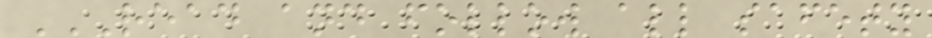READ AND FOLLOW ALL SAFETY
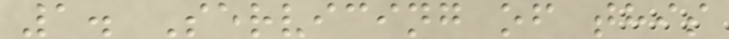1. Servicing of this
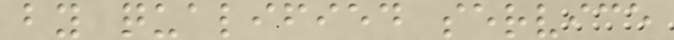by qualified service
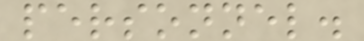personnel.
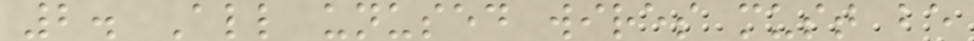2. All unused wires must be
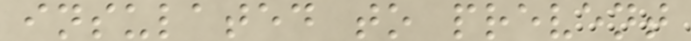insulated to prevent
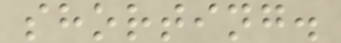shorting.
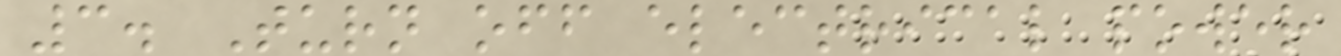3. Turn off electrical power
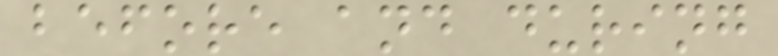before and during
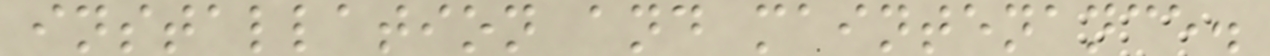installation and maintenance.
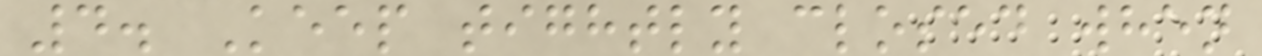4. Keep tightly closed when
